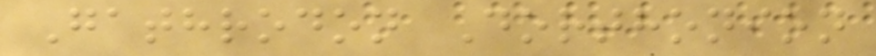Gathrodon Dorthonion
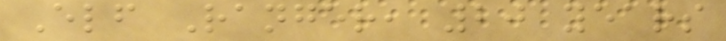Elf Ranger, 20 years
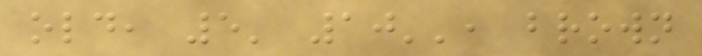old, 5' 10'', brown
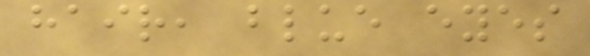hair, blue eyes
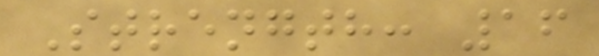Strength: 16
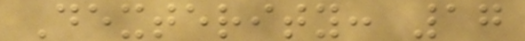Dexterity: 17
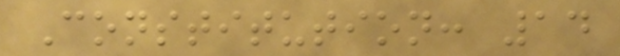Constitution: 14
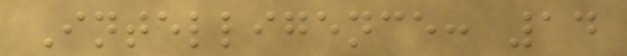Intelligence: 14
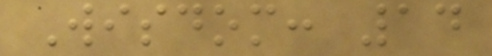Wisdom: 14
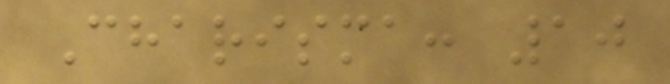Charisma: 10
